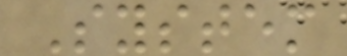System
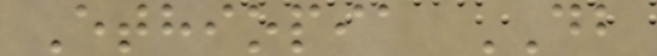Ethiopia DB
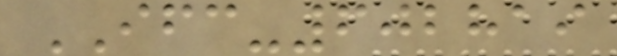IFC-602819
